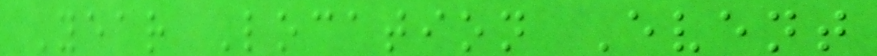Year Location Event
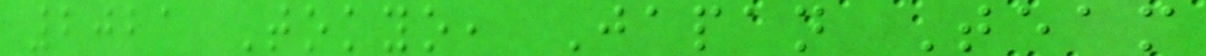2021 Tokyo, Japan Team
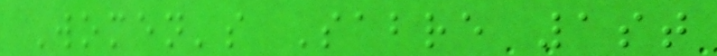Women's Sabre 1st
